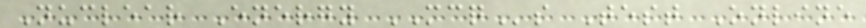Nuclear Energy MCQs Test Online
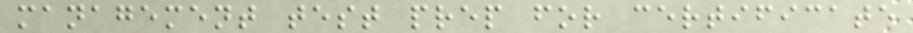management test prep for certificate
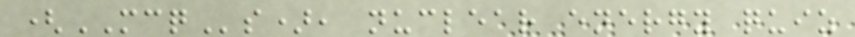(MCQs), nuclear energy quiz
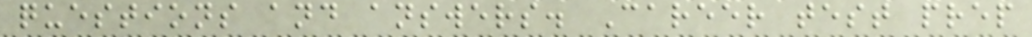questions and answers. Career test prep
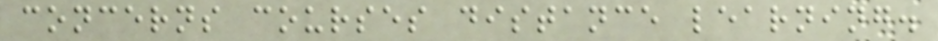concerns courses distance learning.
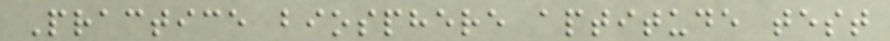Practice biosphere aptitude test
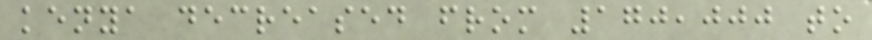kenya decreased from 170,000 to
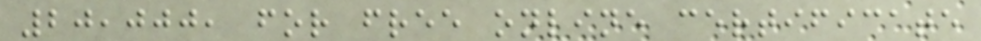20,000, for free online certificate
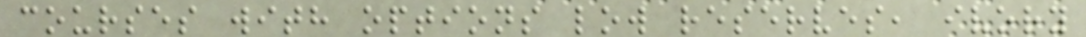courses with options low reserves, ivory
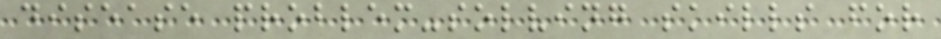disease problem-solving skills for
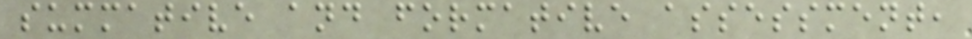summative and formative assessment,
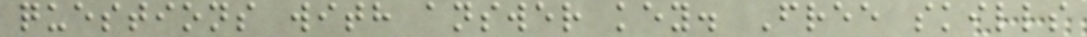questions with answer key. Free skills
